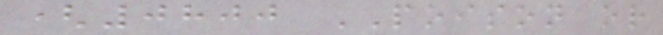(0800 POISON or
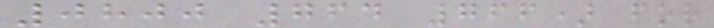0800 764 766) for
